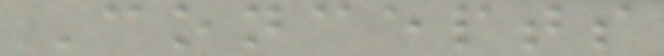Concepts
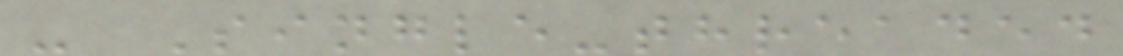- Single-threaded
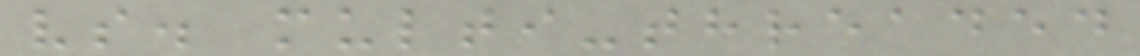vs. multi-threaded
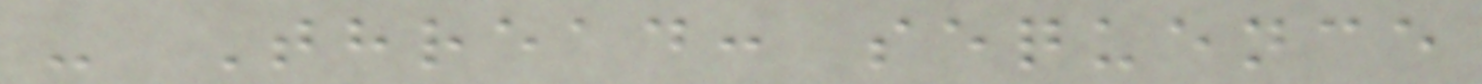- Thread: sequence
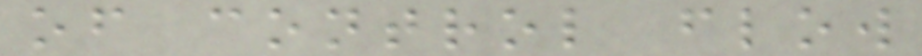of control flow
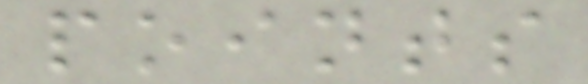points
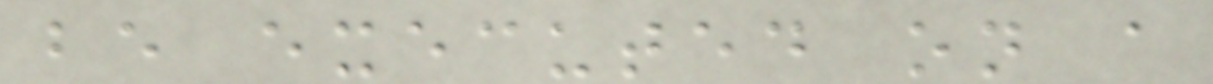be executed on a
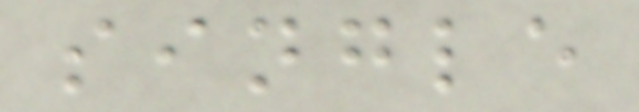single
